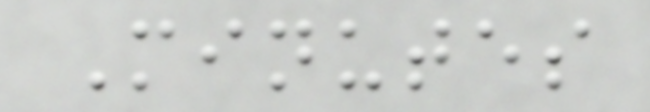Minutes
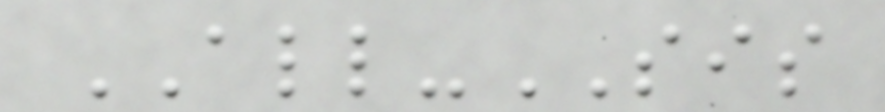ALL-SIS
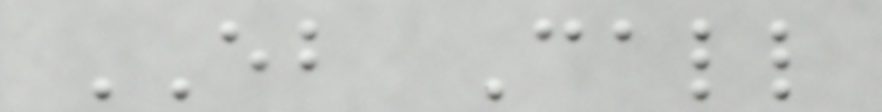EB Call
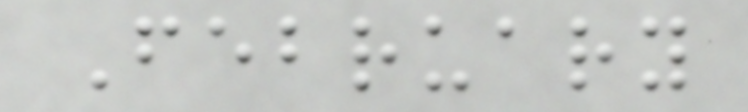February
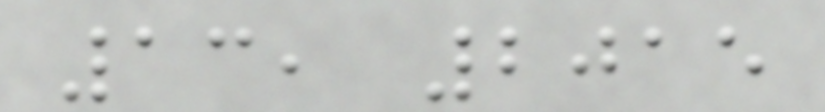13, 2015
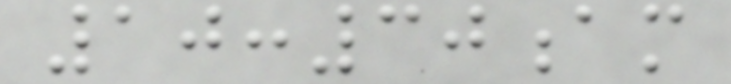10:30am
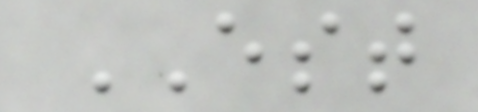EST
